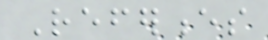References
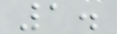1.
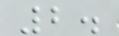2.
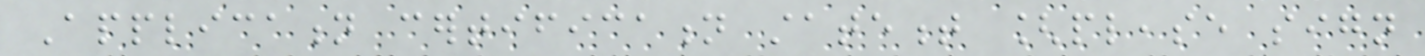Application certification statement [please sign
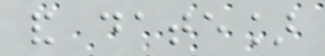and date]
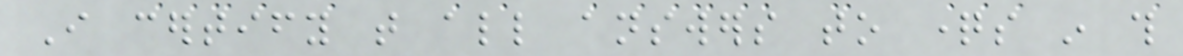I certify that all answers to questions in this
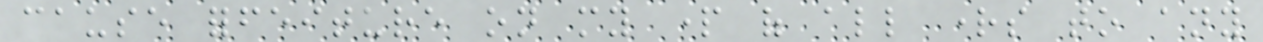cause forfeiture on my part of all rights to any
